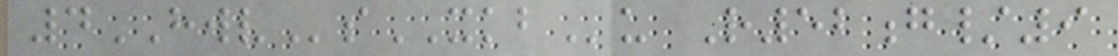4HWVsXKBu R52g/9
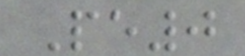Pe0
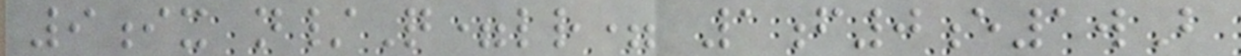9ix n/Q=lr= 1f0e1wB
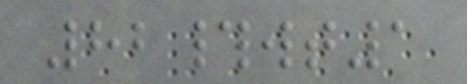82#wt1
